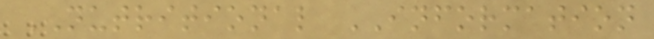NUTRITIONAL INFORMATION
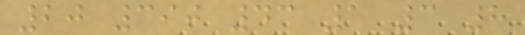20 390 43 1 3 8
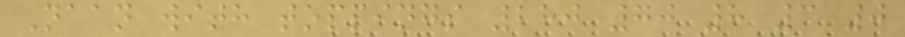Naan with toppings 280 70 8 3 0
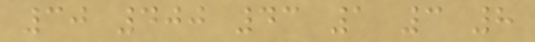30 400 43 1 3 8
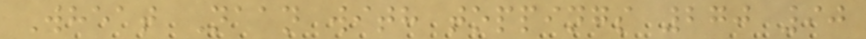Wheat Naan with toppings 270 90
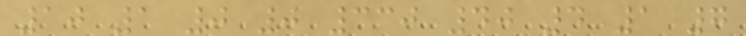10 1 0 0 330 40 4 1 7
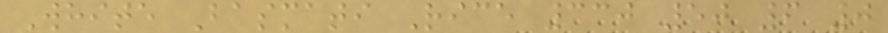White Basmati Rice 330 50 6 0
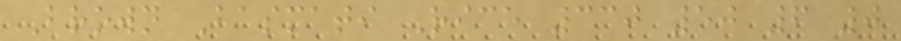Brown Basmati Rice 330 50 6 0
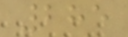285
